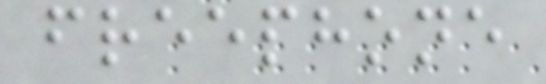freephone
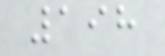198
